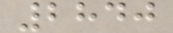2840
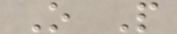O P
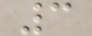3
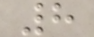8
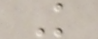K
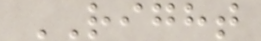RIGHT
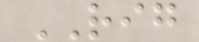RIG
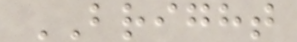BRIGHT
